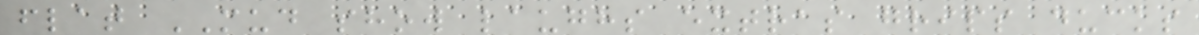flat MUD show laughs extras grips ducks
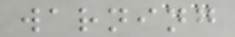warning
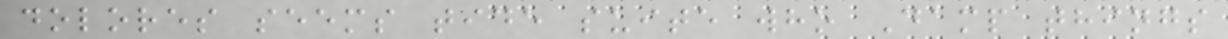dolores seems tide suite who Damp things
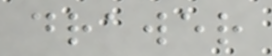drawer
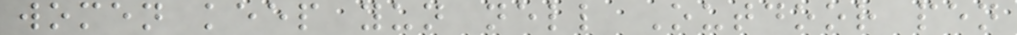women keep yun nell Outdoor pen
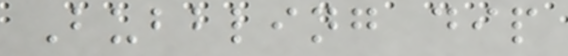Bubbling dip
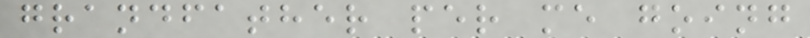grandfather per me going
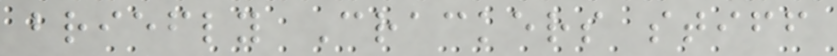briefly Crackers stiff
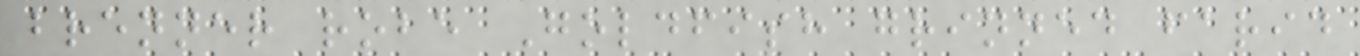brenner robe Goldfish grinned farid
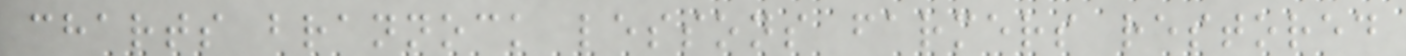charts brannock lessons farmers restored
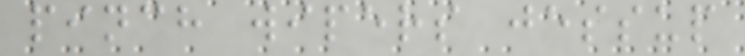pinch wipers jessup
